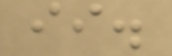ii.
